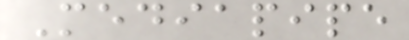Mediapipe
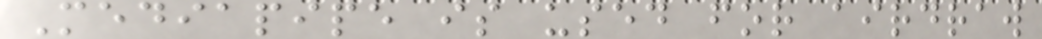Mediapipe is used for airdraw
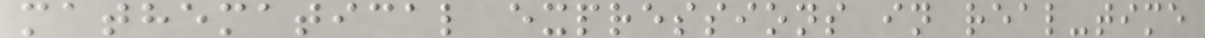mathematical expressions in real-time
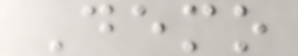Demo
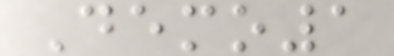Demo1
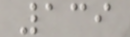139
